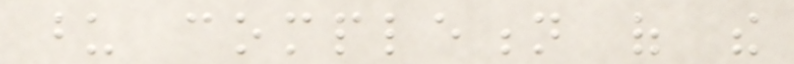upon completion of the
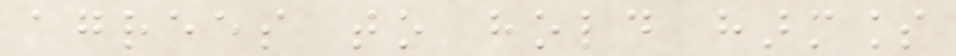agrees to hold harmless
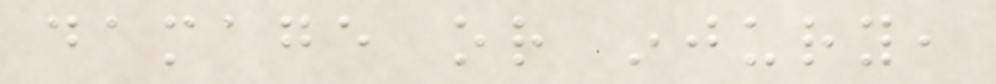damage or injury,
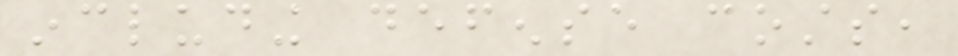including defense costs,
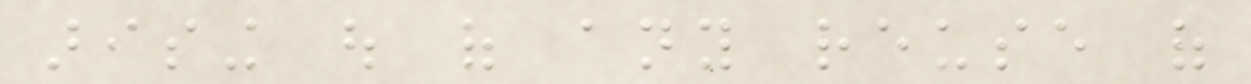arising out of any reuse of
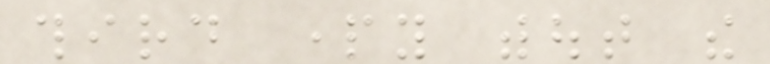third party without the
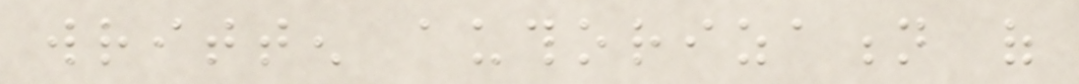written authorization of
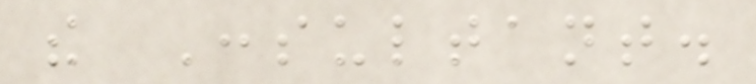the Consultant.
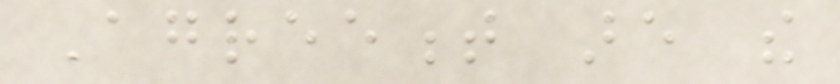Agreement are the
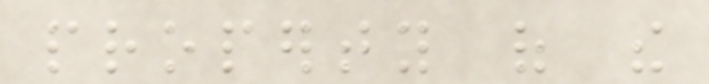property of the
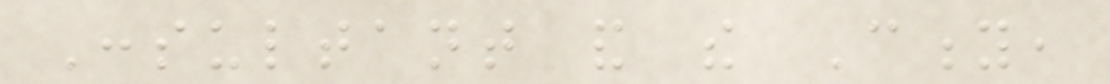Consultant and the City,
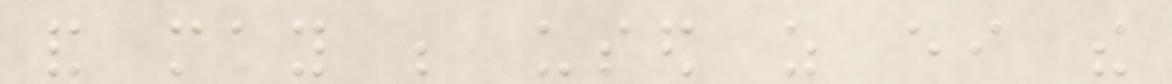and may be used as either the
